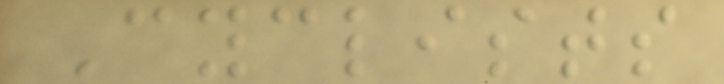Cyclists
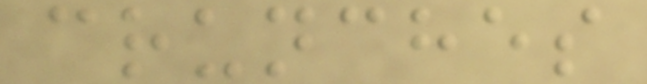crunches
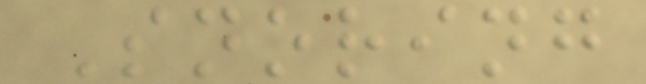Snoring
